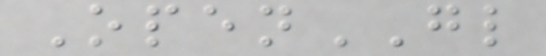OpenGL
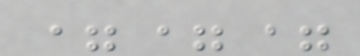===
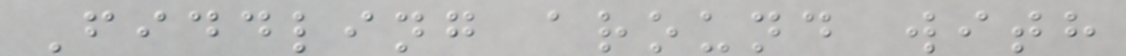Fiddling around with
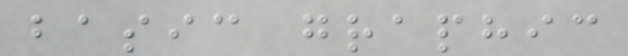basic graphic
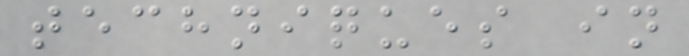techniques in
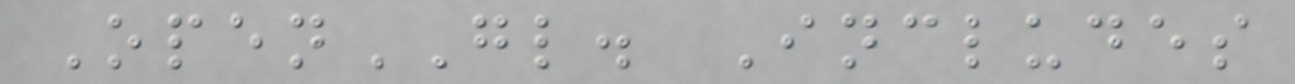OpenGL. Includes
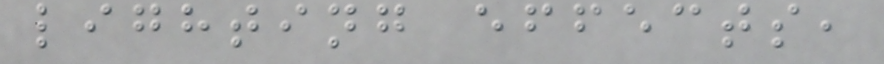lighting effects,
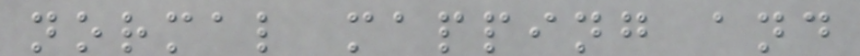normal mapping and
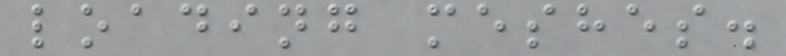loading meshes.
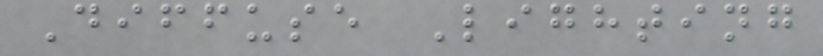Diffuse Lighting
